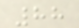88
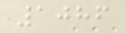1086
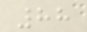88
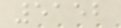5152
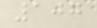107
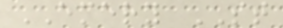EMERY ST
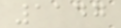1147
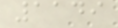1149
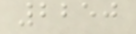2250
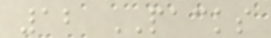12 PACKS
